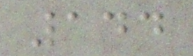144
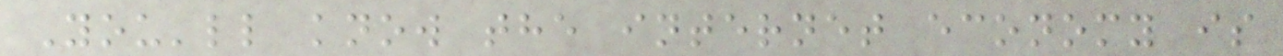You'll know the internet economy is
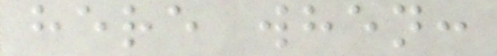here when:
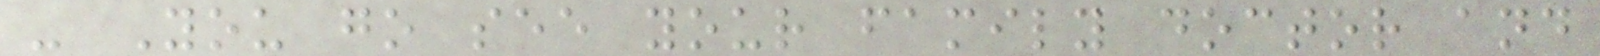- You go see your family doctor and
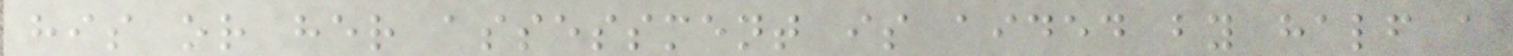his or her assessment is aided by half a
